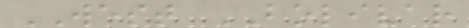WEST BOLIVAR
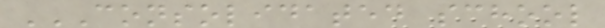CONSOLIDATED SCHOOL
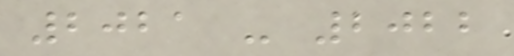2021 - 2022
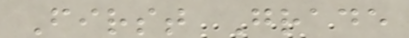First Grade
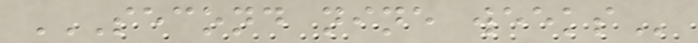SECOND NINE WEEKS
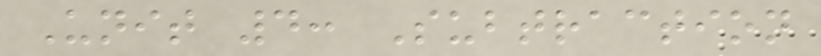Unit 4: Subtraction
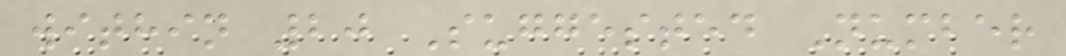within 20 Suggested Number
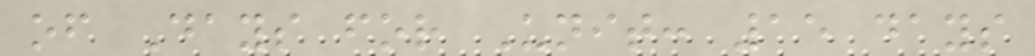of Days for Unit: 15 days
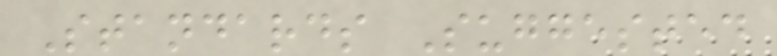Standards Suggested
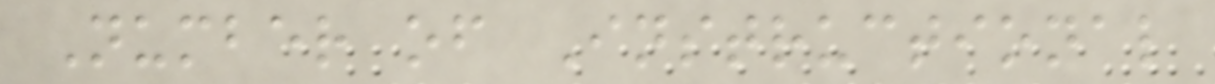Number of Instructional
